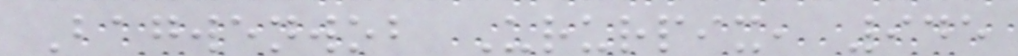Bagwenwob Ururpix, 945
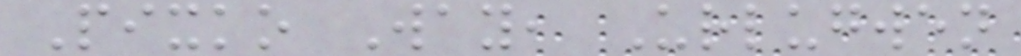Pixko Way, Urlugwen
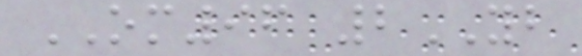OM96 2YB
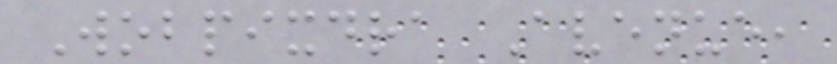Wobpixdra Avenue,
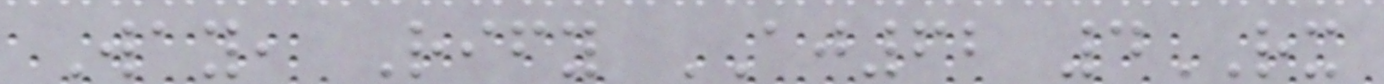Way, Rify AJ62 4RX
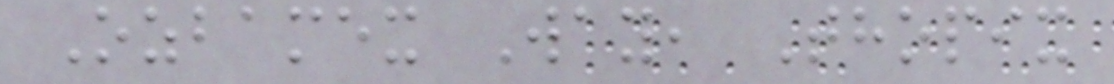Ozbamex Way, Thopix
